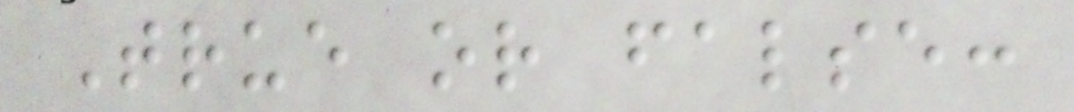True or false:
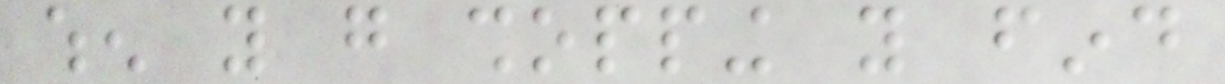when you go shopping you find
